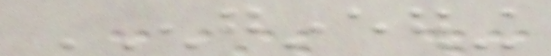ENGINEERING
